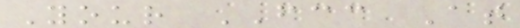Your FCC At
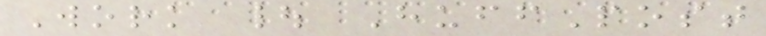Work | HuffPost
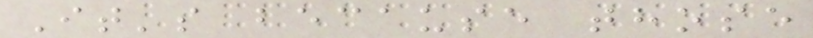It's because those
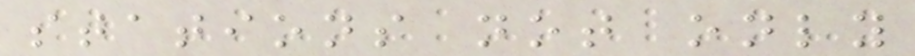stations not only
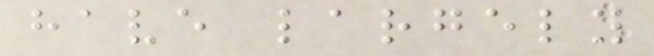have largely
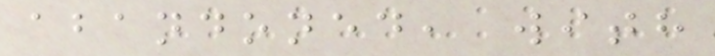abandoned, with
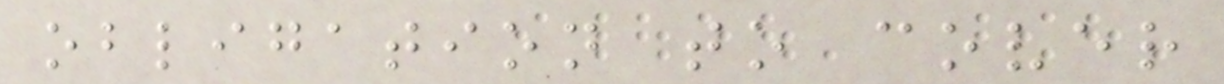obligation to cover
